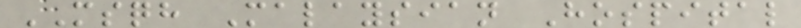MSQH Malaysian Hospital
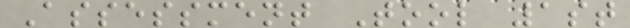Assessment Tool 1st
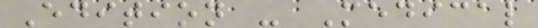Edition - Medical
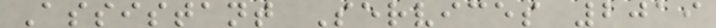Assistant Services 2019
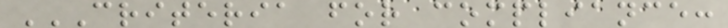CRITERIA FOR COMPLIANCE:
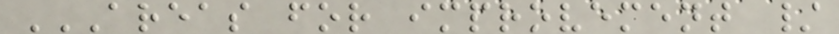AREAS FOR IMPROVEMENT /
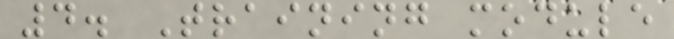4. Training module
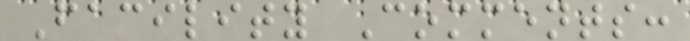Facility Comments:
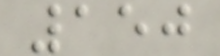150
